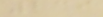239
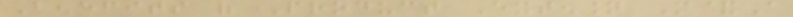Benefits of Product Extension M&A
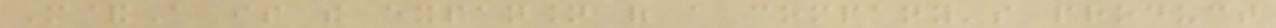M&A is the expansion of a company's product
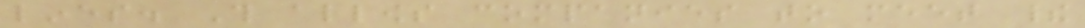lines. This allows companies to meet their
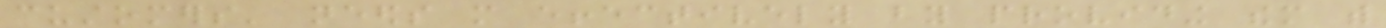customers' needs more effectively by providing them with
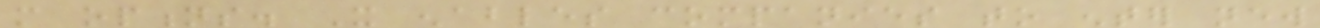more options. It enables companies to enter new
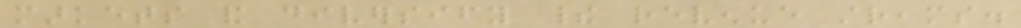markets and diversify their revenue streams.
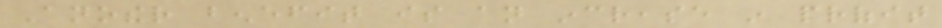Another benefit is an increase in profit
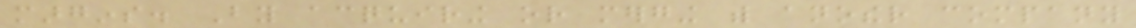margins. By acquiring or merging with another company
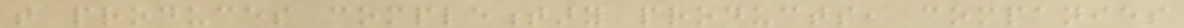that produces complementary products, companies
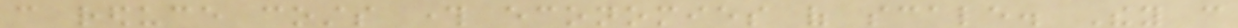can reduce costs through economies of scale. They can
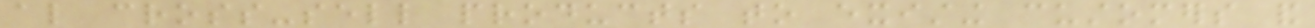also cross-sell products to existing customers and
